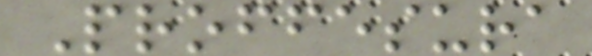Proffesura
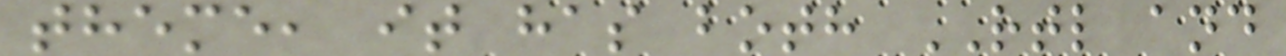theme, it has both RTL and
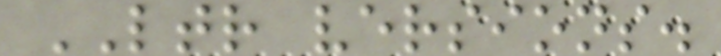LTR versions.
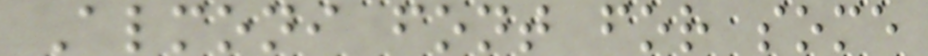Almoni font for some
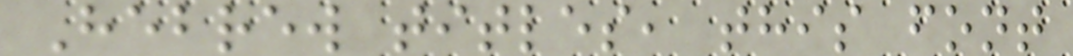Hebrew titles, this font
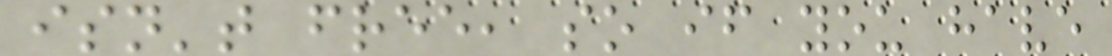isn't free, so if you have
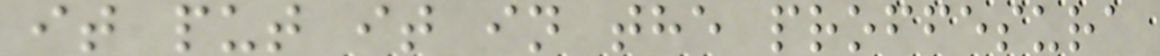it put it in the proffesura
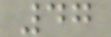47
